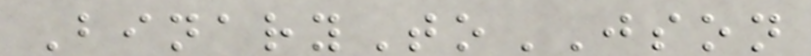BinaryToJSON
